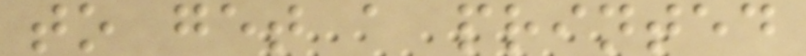to get a printed
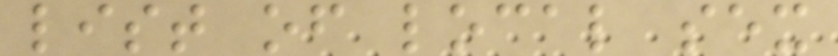list of local sex
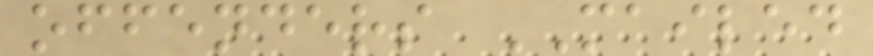offenders MAILED
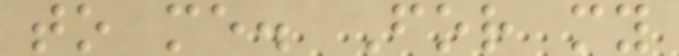to me. For my
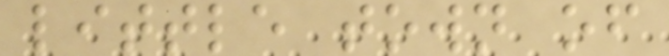little town of
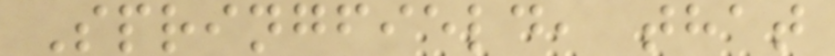Springfield, that
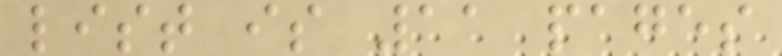list is 11 pages
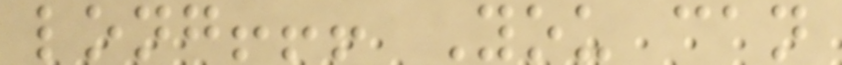long!!! You can
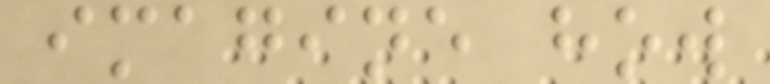imagine how
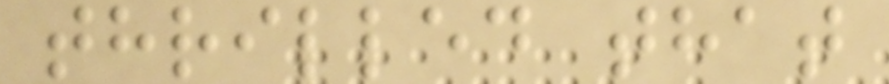thrilled that
